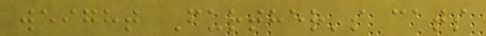weight Further's cats
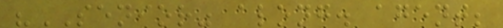"SENIOR" along. agent;
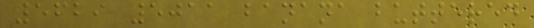5629 5011 banana buttered
